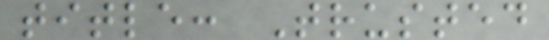title: Trusted
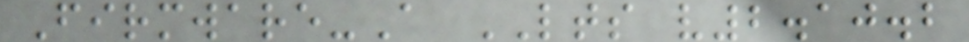Firmware-A LTS v2.10.2
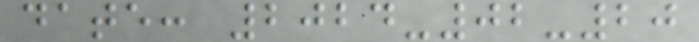date: 2024-02-20
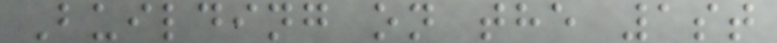Building on the 1st
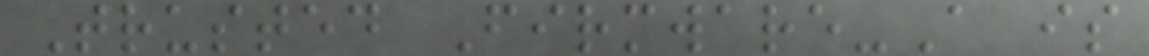Trusted Firmware-A is
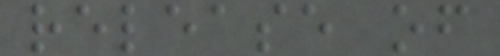release of
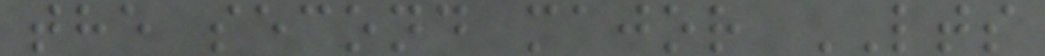the second major LTS
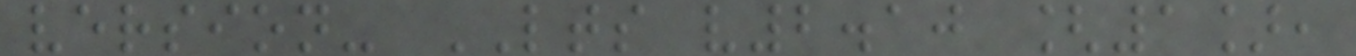version- LTS v2.10 [1],
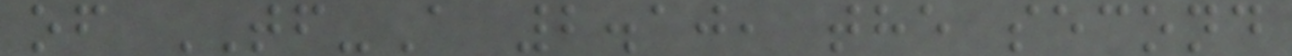of TF-A 2.10, the second
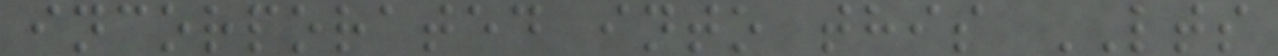incorporated into this LTS
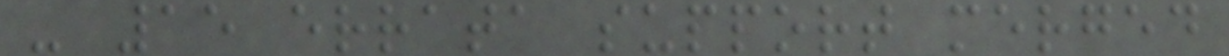- 15 errata support merged
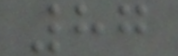87
